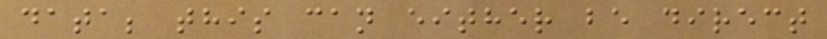data; this can either be direct
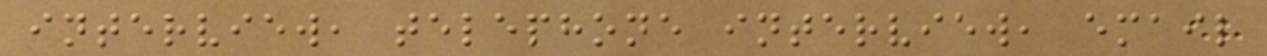interview, telephone interview, email
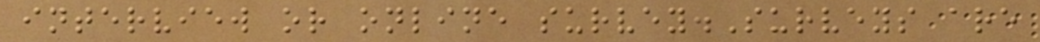interview or online survey.Surveys are
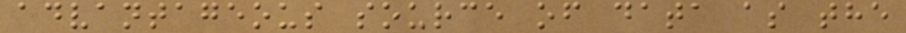advantageous source of data as the
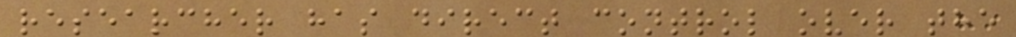researcher has direct control over the
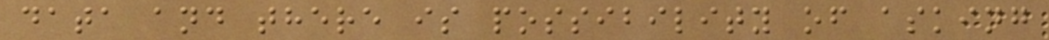data and there is possibility of asking
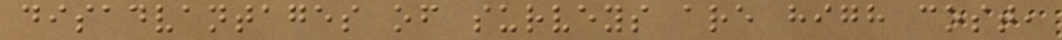disadvantages of surveys are high cost,
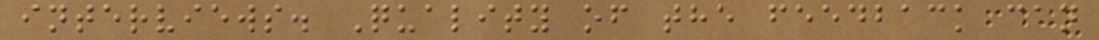interviews. Quality of the feedback can
